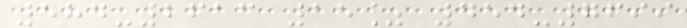584-2613 15% 454-7699
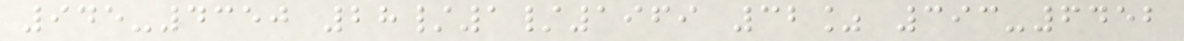945-4350 28/1/1969 32% 393-6452
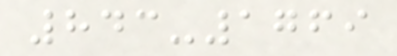843-1769
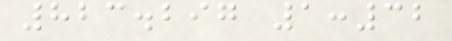823.297 1:32
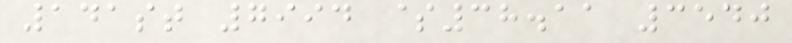141st 7994 $38.11 3540
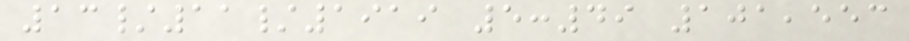13/11/1919 5:49 101,553
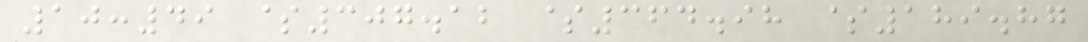10:49 $307.12 $364.98 $189.87
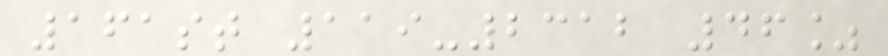161st 119-2312 46%
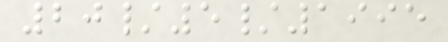20/5/1995
